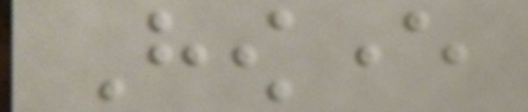However
